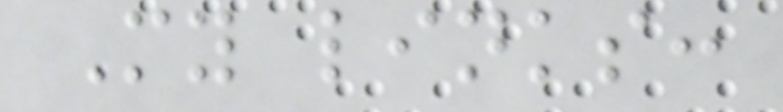My links:
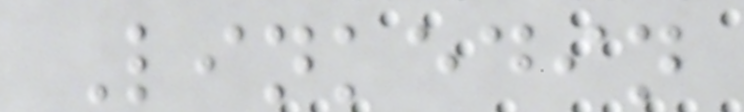Linkedin
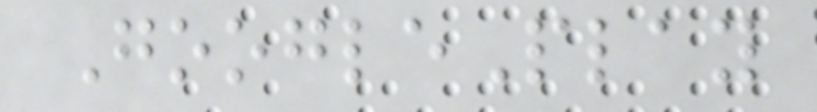GooglePlay
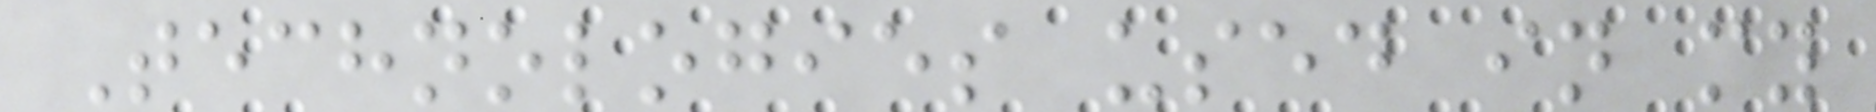Technologies used in my
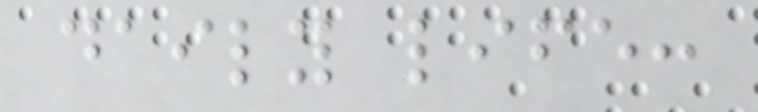daily life:
